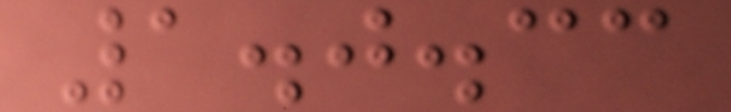1.0.33
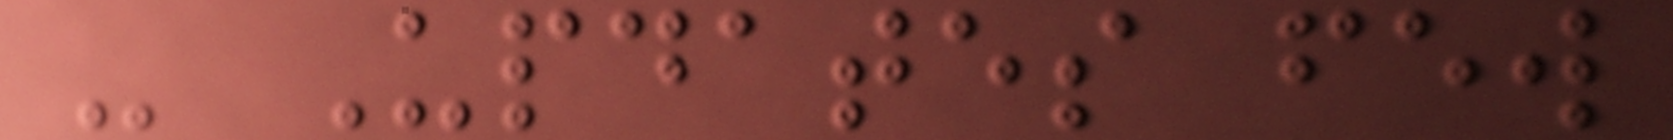- Updates few
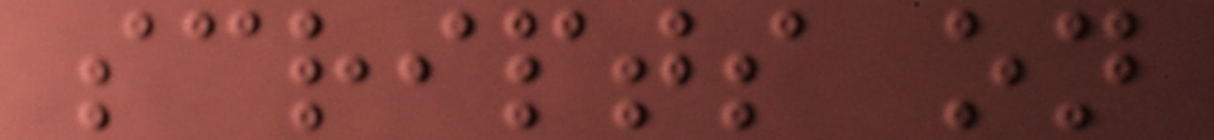scripts on
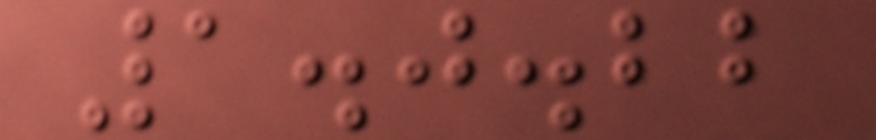1.0.22
